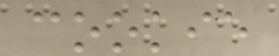cookie
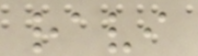ravi
